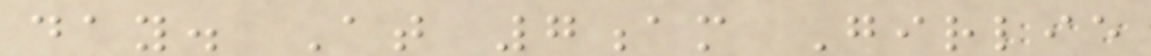day. At 7am Girlie
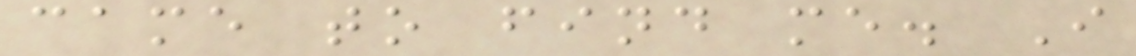came to find me. I
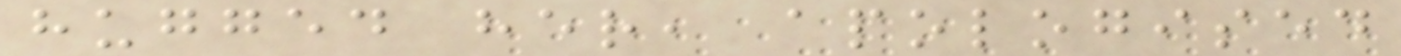hugged her, apologised
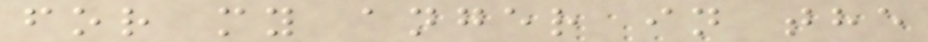for my anger in the
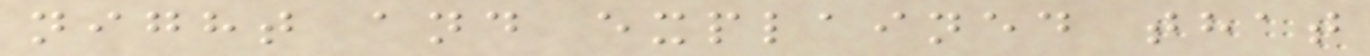night and explained that
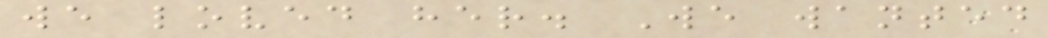we loved her. We wanted
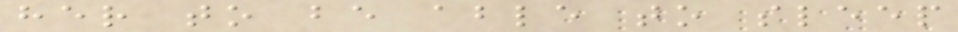her to be able to sleep
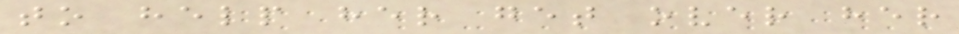to help her get over her
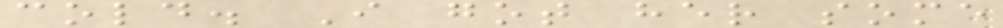cold. I got her some
